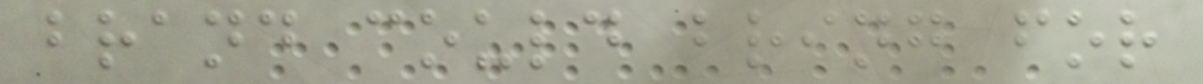brand could bring for
